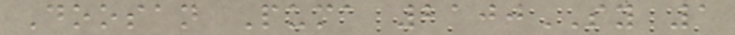Doosan Puma 2100SY 1
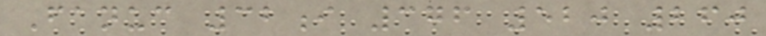Fanuc 32i 376 520 260
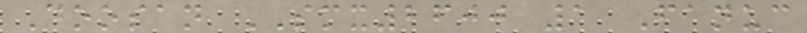Doosan SMX2600 1 Fanuc
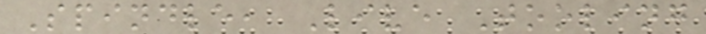Spindle, Live Tooling
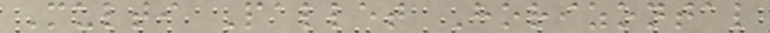Multi Pallet Horizontal
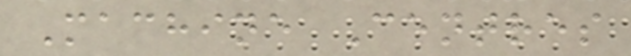Machine Centres
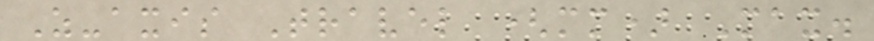Z-axis Travel (mm) Max.
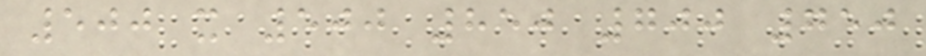500 x 500 850 700 750
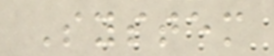System
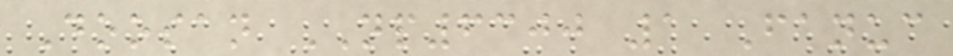Doosan NP6300 1 Fanuc
